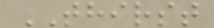THIRST
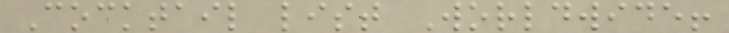Cocktail list Worldwide!
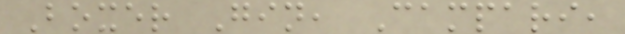Boxer Gin, Campari,
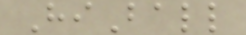HiBall
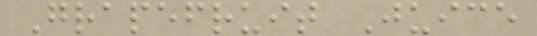Grapefruit Juice
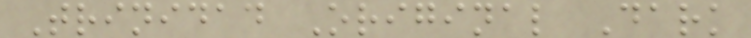Trinidad Original Dark
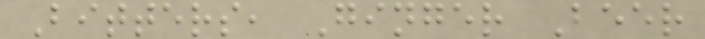Bitters, Ginger Beer
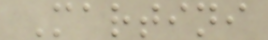Martini
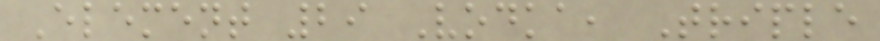Element 29 Vodka, Triple
